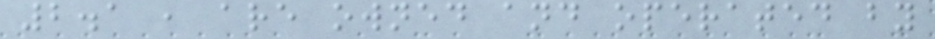2.1 , are owned and operated by
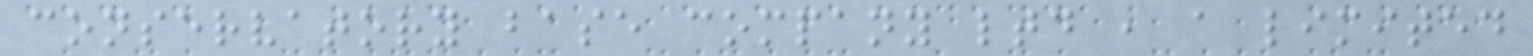conservatory base company ltd , a limited
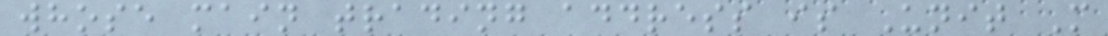whose main trading address is Unit M
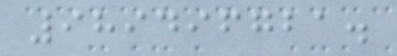989496721.
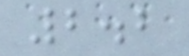2.2
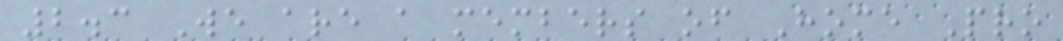2.3 We are a members of Home Pro
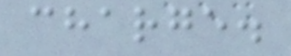charge.
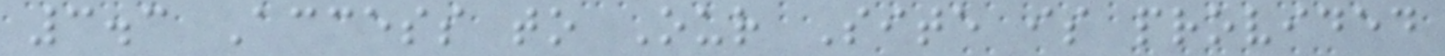3.3 Access to Our Site is provided
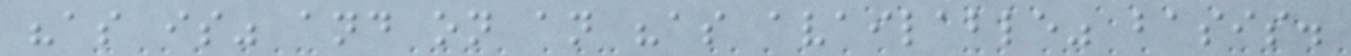"as is" and on an "as available" basis.
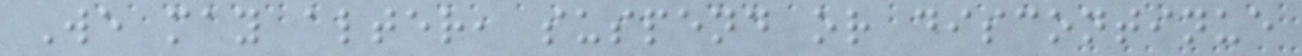We may alter, suspend or discontinue
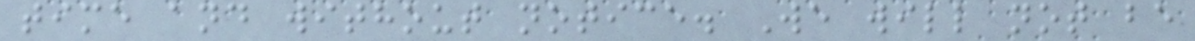time and without notice. We will not be
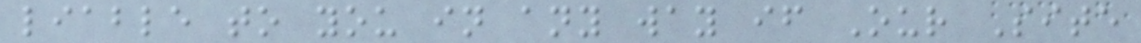liable to you in any way if Our Site
